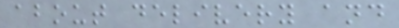about delivery and
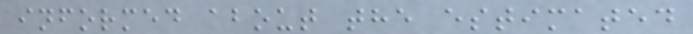informed about the estimated
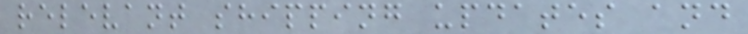relevant shipping updates and
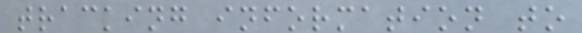tracking information to
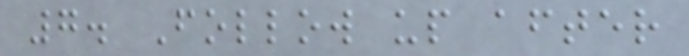7. Follow up after
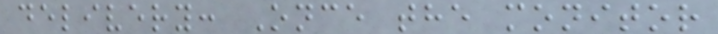delivery: Once the monitor
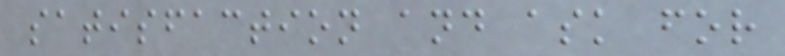satisfaction and ask for
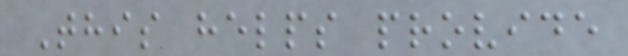This helps provide
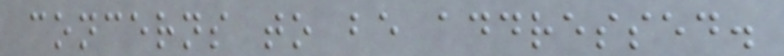concerns to be addressed.
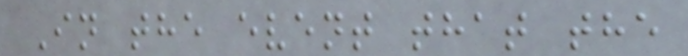In the event that the
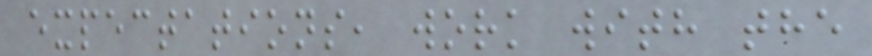expectations, work with the
